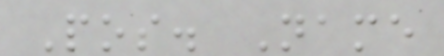Pos. Name
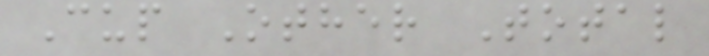Cup Other Total
